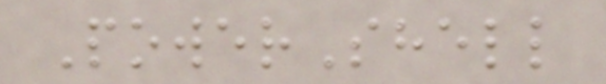PowerShell
